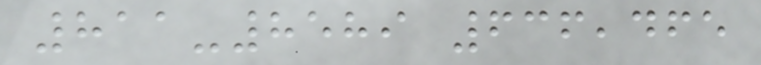811-8589 636,465
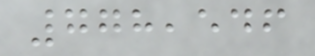778,546
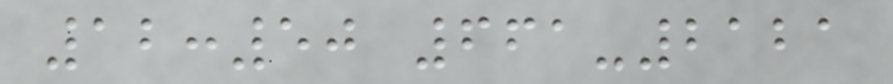12:50 661-2121
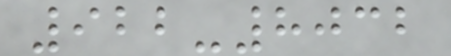922-8032
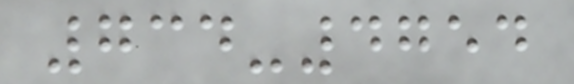734-4754
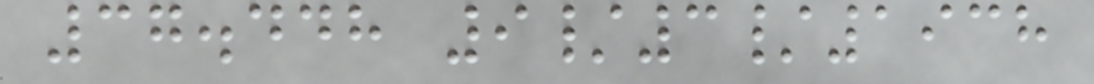37.448 9/3/1938
